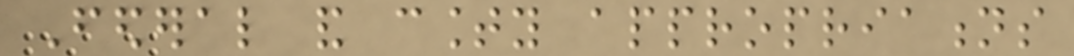Federal and county appropriations
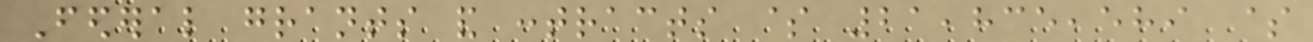Federal grants and contracts $ 21,835,589 $
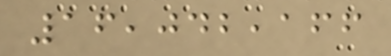16,042,166
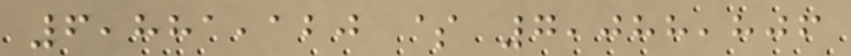6,881,120 $ 7,088,806
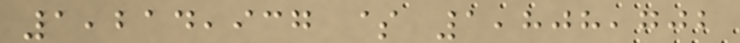1,214,937 $ 1,808,702
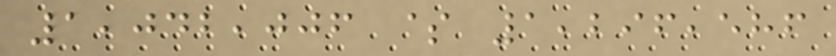1,042,006 $ 1,296,586
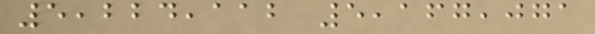5,224,112 5,167,071
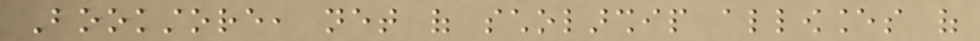Bookstore, net of scholarship allowances of
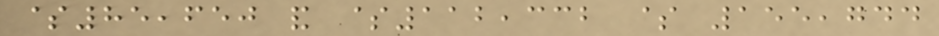$85,650 and $112,332 $ 155,744
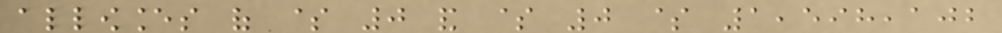allowances of $ 0 and $ 0 $ 1,598,102
